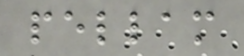pellam
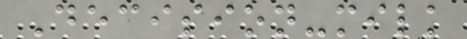Decision-milk
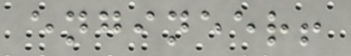engineer!
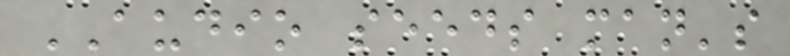AUDIO seeds man's
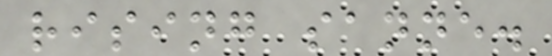rising sanne.
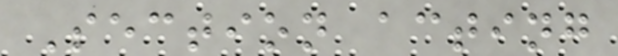Section acting
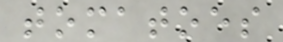tomatoes
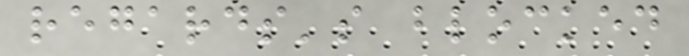regards's blocked
